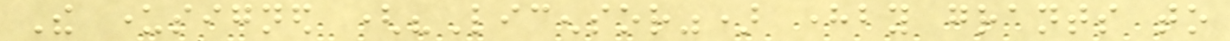The undersigned ("Licensor") hereby grants to
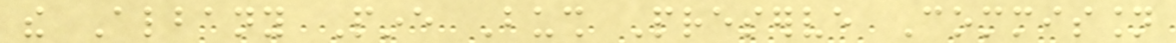the Albany Pine Bush Preserve Commission
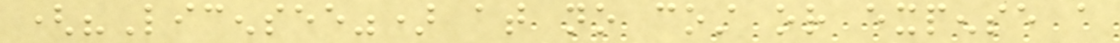("Licensee") at no cost or expense a
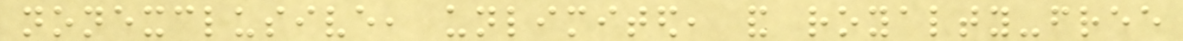nonexclusive, unlimited, and royalty-free
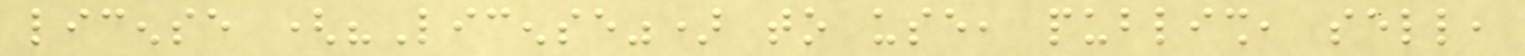license ("License") to use, publish, sell,
